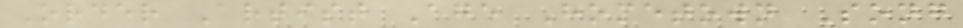Order Artist Age Hometown Song
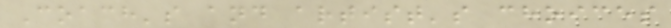Coach's and artist's choices
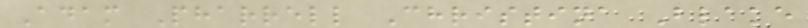Adam Pharrell Christina Blake
